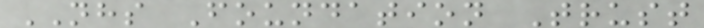NHS Foundation Trust
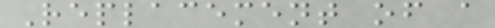Replacement of a
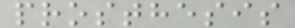prosthesis
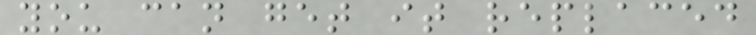you can get it replaced
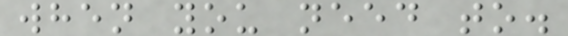when you need to.
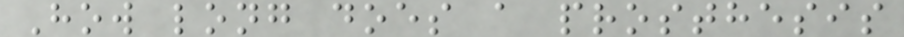How long does a prosthesis
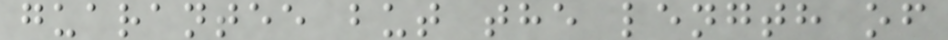guarantee but the length of
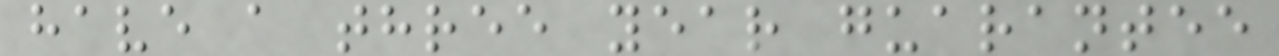have a three year guarantee
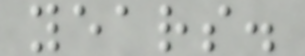years.
